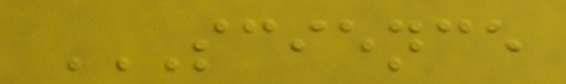SCIENCE
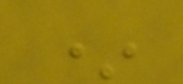*
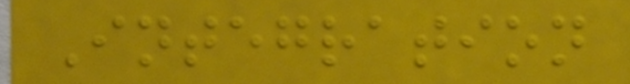Integration
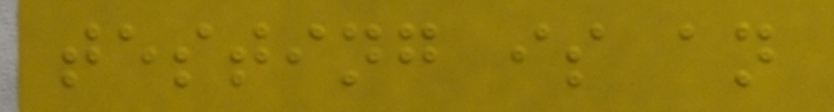testing is an
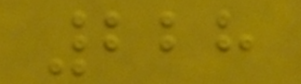228
